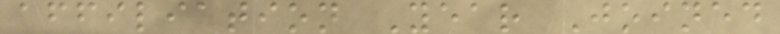affiliation Year Joined
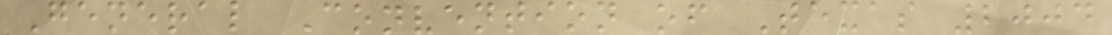General Convention of Texas 2004
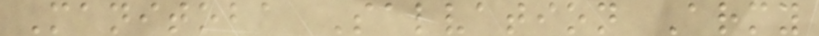Manitoba Salvation Army
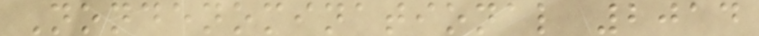Nondenominational 2014
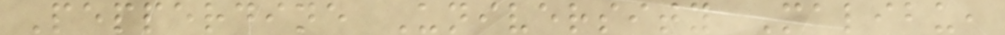Pepperdine University Malibu,
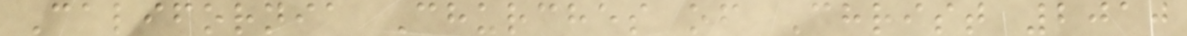California Churches of Christ 2010
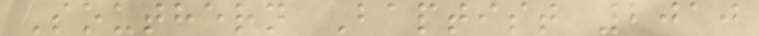Southern Baptist 2010
